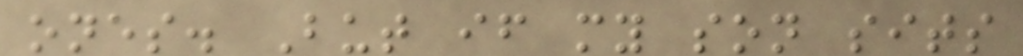ones. But if my son sits
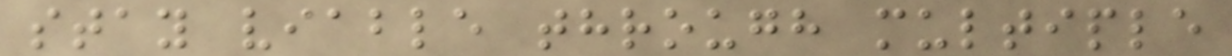stay viable through multiple
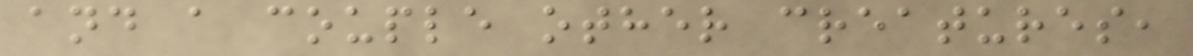and a couple other creatures,
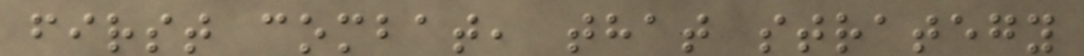first combat, that strategy
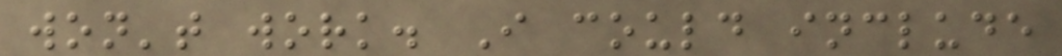won't work. I could include
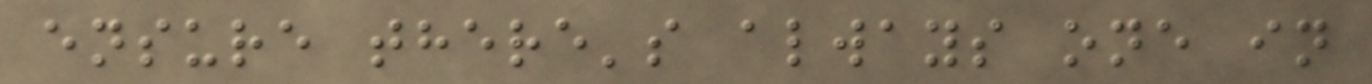ensure there's always one in
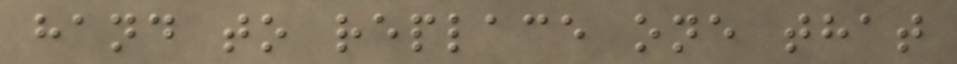hand to replace one that
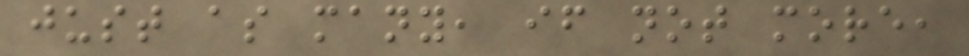just as many, if not more,
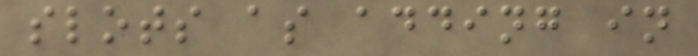slots as adding in
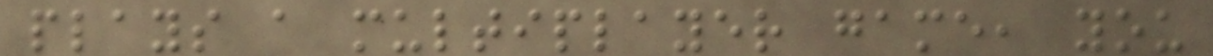plays a multiplayer game, you
